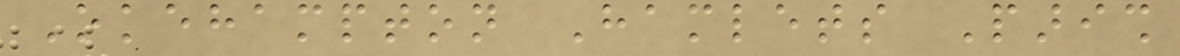Okehampton Hamlets Parish
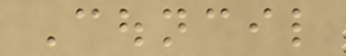Council
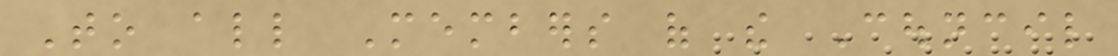To all Members of the Council
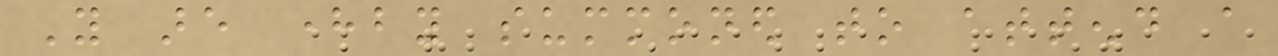You are hereby summoned to attend a
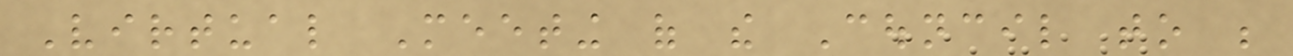Virtual Meeting of the Council to be
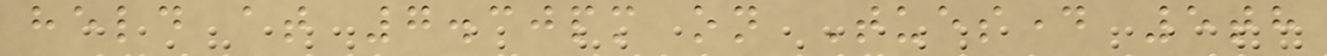held at 7.30pm on Tuesday 5th
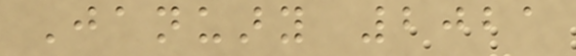January 2021
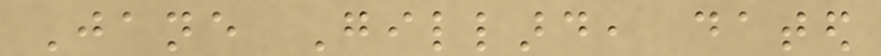Jane Gillard, dated
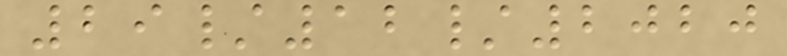29/12/2020
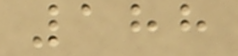188
